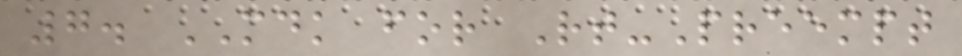7. MDK for Rt-Preempt
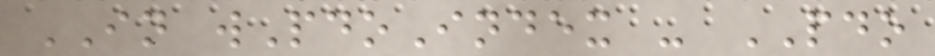IN wPdoIndex - PDO
